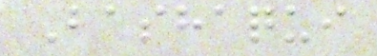Bashaqui
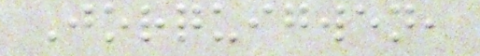Jorquigwen,
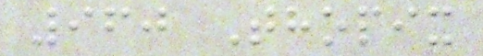960 Thopix
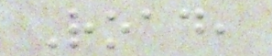Road,
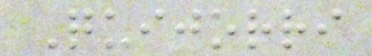Quijorri
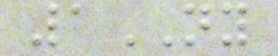1NY
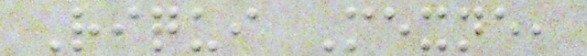Riqui Mexne,
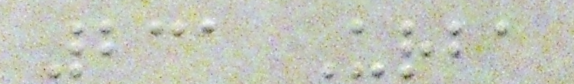231 Urba
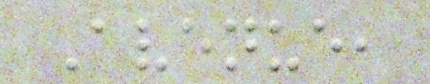Avenue,
